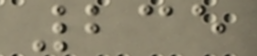235
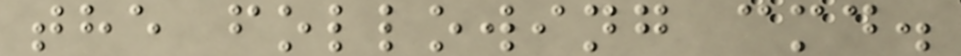the following cmd.
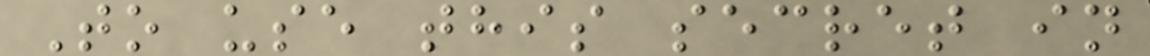To use this secret in
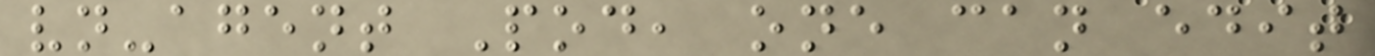vn-agent Pod, one can edit
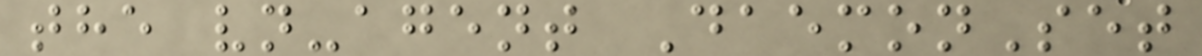the vn-agent DaemonSet
